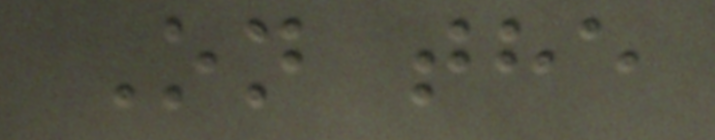On the
